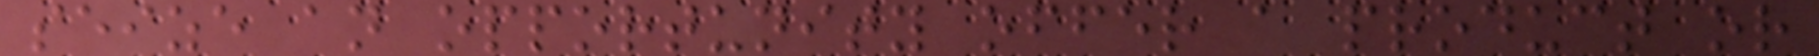seize an opportunity offer a product or
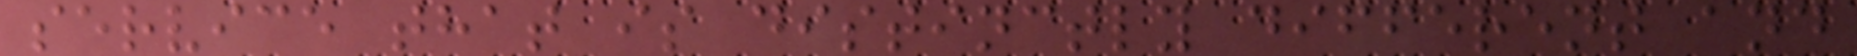service that is distinctly different and
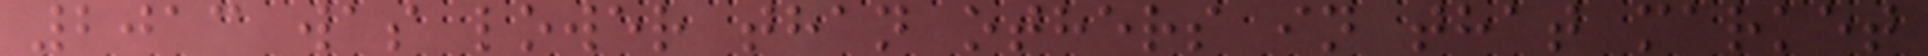2013 was lower than others in that market
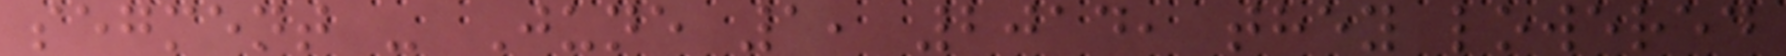segment - June 1, 2014, they lowered
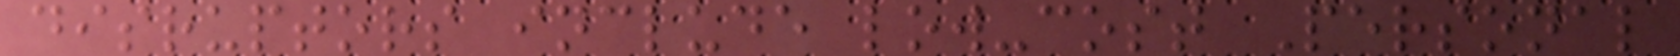disruptors include low-cost Personal
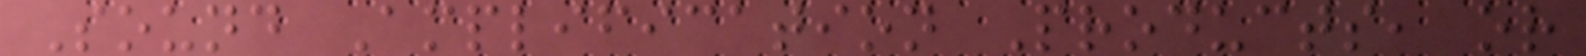Sound Amplification Products, or
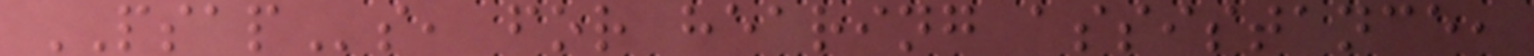PSAPs, for hearing assistance,
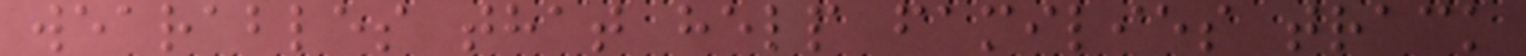wearables that help families track
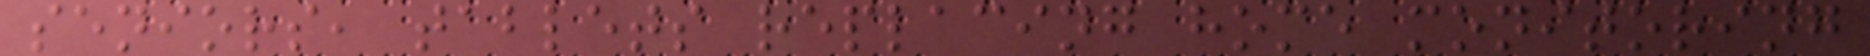seniors, tablets replacing home monitoring
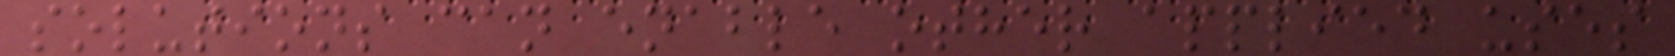solutions can enable other applied uses
